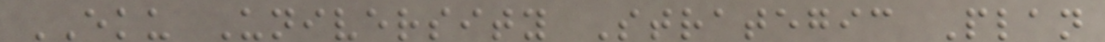EKU University Strategic Plan
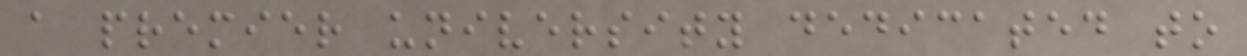a premier university dedicated to
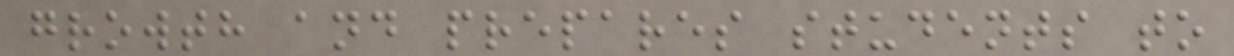growth and prepares students to
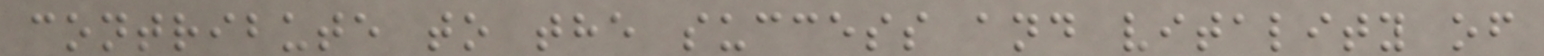contribute to the success and vitality of
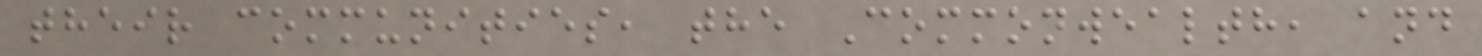their communities, the Commonwealth, and
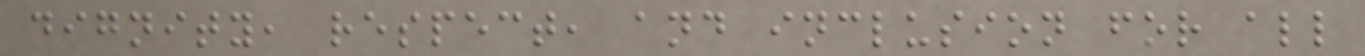dignity, respect, and inclusion for all
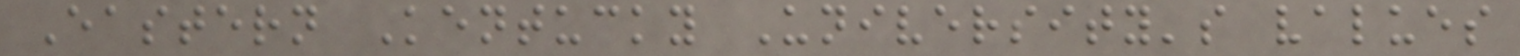Eastern Kentucky University's values
